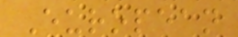European
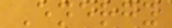Energy
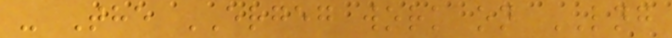- The ERGEG work on LNG
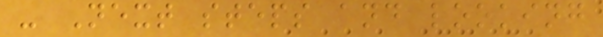- Next steps and looking
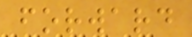forward
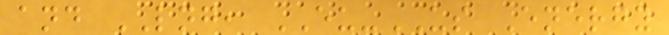and LNG, EU-US Energy
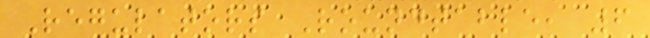Regulators Roundtable, 6
